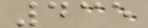435
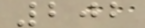202
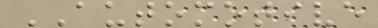AUTOMOTIVE
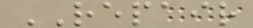REPAIR
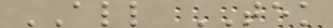ALL TEK
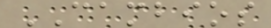CAMBIOS
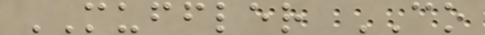MUFFLER CO
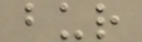bur
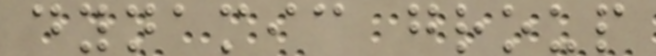dynamic group
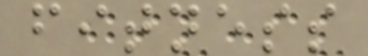fitness
